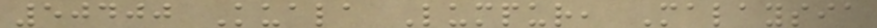50400 Kuala Lumpur, Malaysia
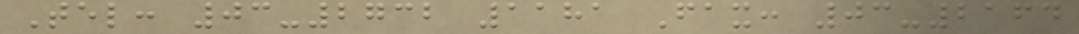Tel: 03-2732 1181 Fax: 03-2164
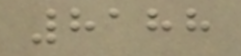8188
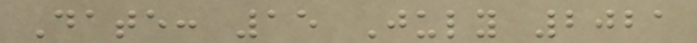Date: 15 July 2021
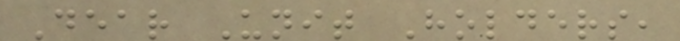Dear Unit Holders,
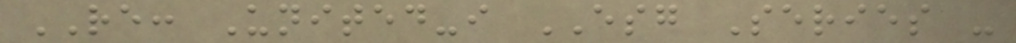RE: United-i ESG Series -
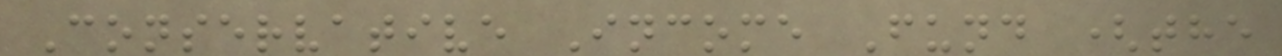Conservative Income Fund (the
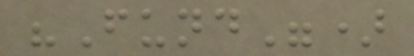"Fund")
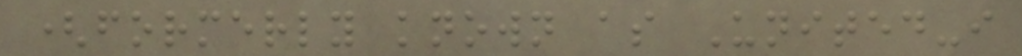(formerly known as United-i
